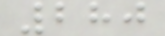280
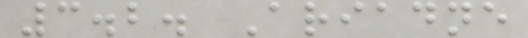3.2. Ariadne
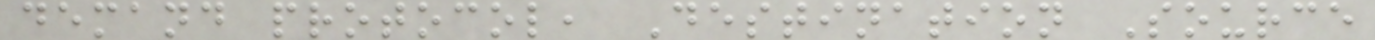demand protocol, Destination Source
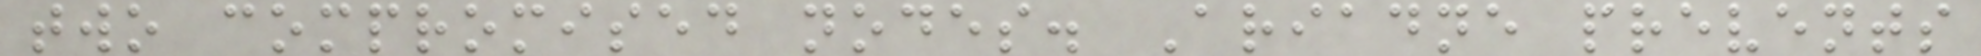two compromised nodes. Ariadne prevents
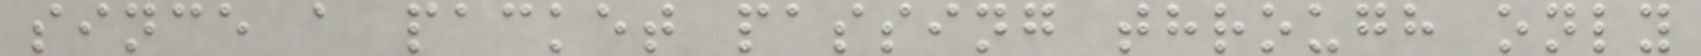since a packet passing through only
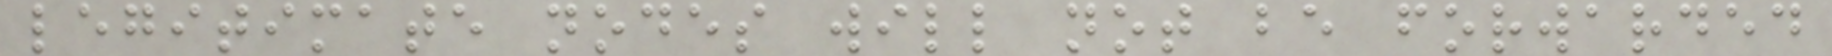legitimate nodes will not be forwarded
